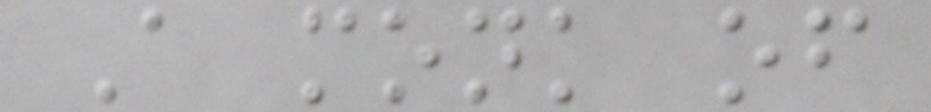A monk of
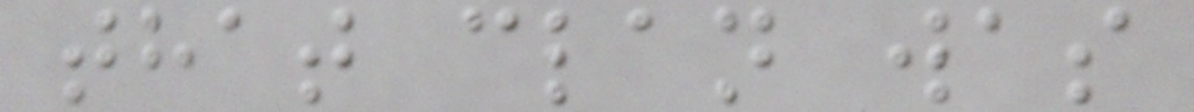that clan was
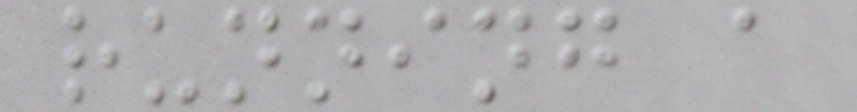running a
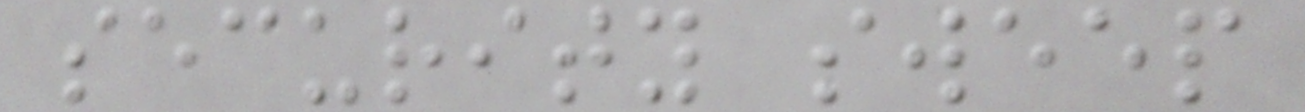security sweep
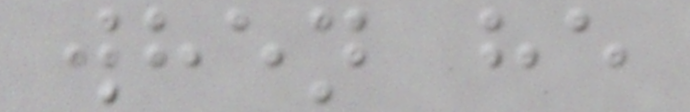when he
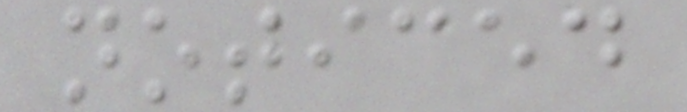noticed
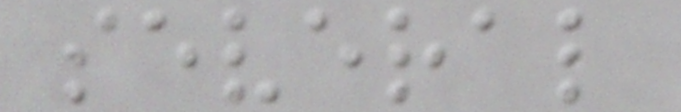several
